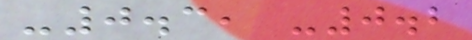-0.3, -0.2
